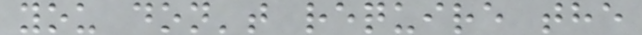you don't require the
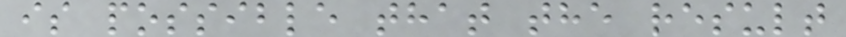is possible that the result
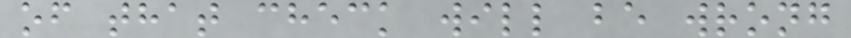of that check will be wrong
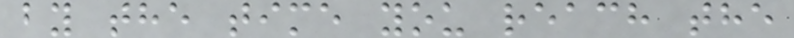by the time you reach the
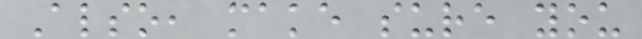Also, make sure you
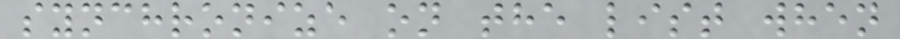synchronize on the list when
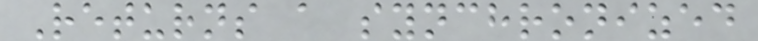Returns a synchronized
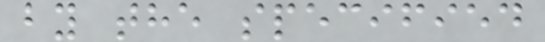by the specified
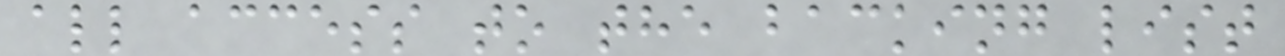all access to the backing list
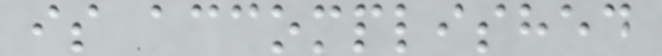is accomplished
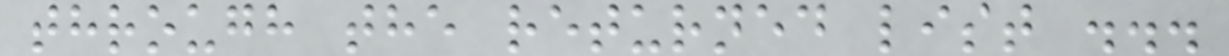through the returned list ...
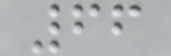66
